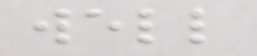well
